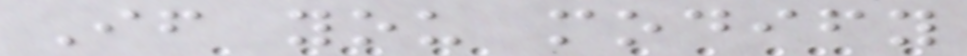If you modify
